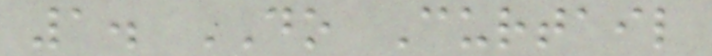1. DO Curtail
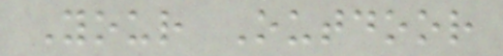Your Outdoor
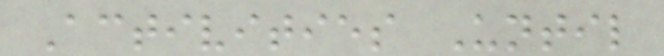Activities Until
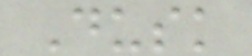Dusk
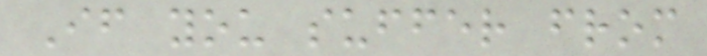If you suffer from
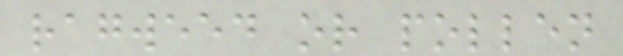ragweed or pollen
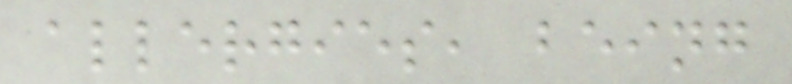allergies, being
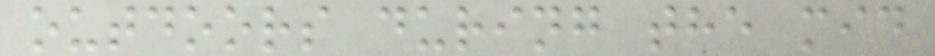outdoors during the mid
